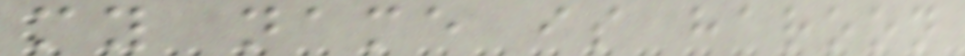my name is haroon
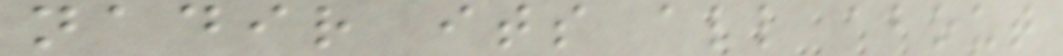nadir its all about
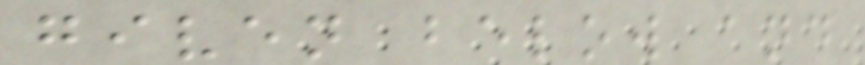given below and
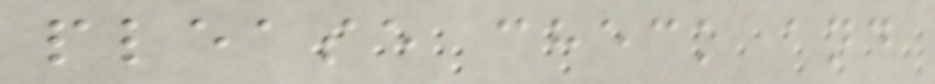please check and
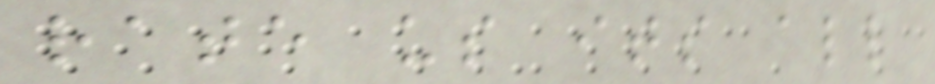rate us its all
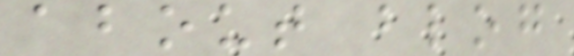about blog
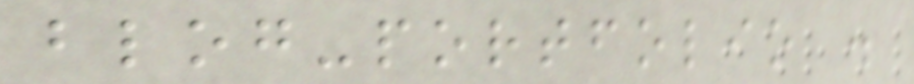blog-portfolio .
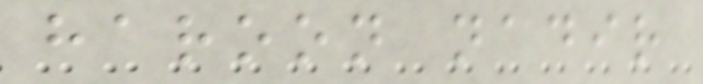haroon nadir
